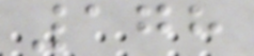178
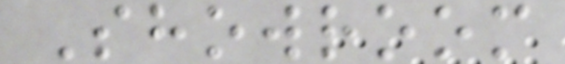Showroom
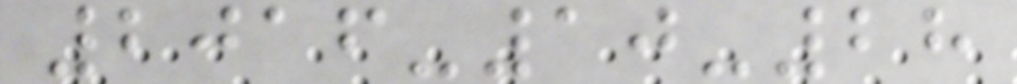2016-10-28
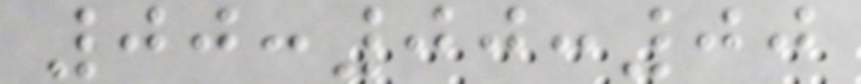00:00:00
